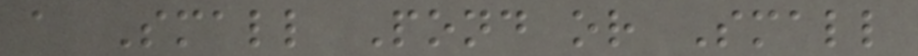a Small Pond or Small
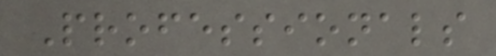Professionals
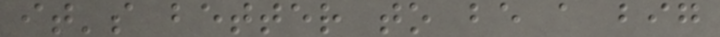it's better to be a big
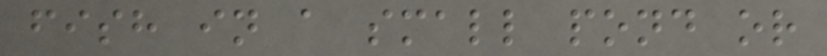fish in a small pond or
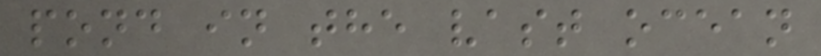pond in the vast ocean
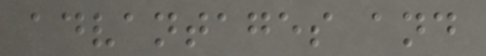advantages and
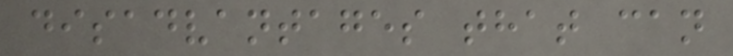disadvantages that can
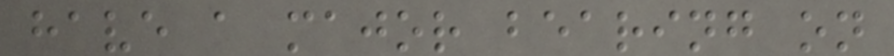have a major bearing on
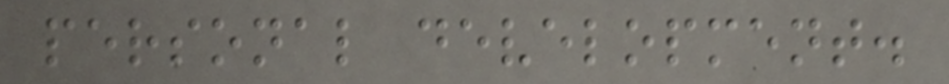personal development.
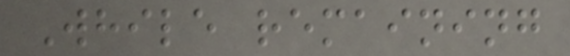While remaining
